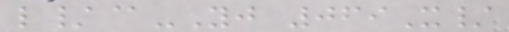l/@-Yj 069X/
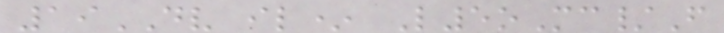19DV il* L5oMc/F
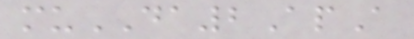muDA2ApA
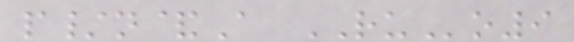p/n&A RUo9
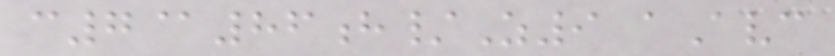c7@86h/Z9 aAvc
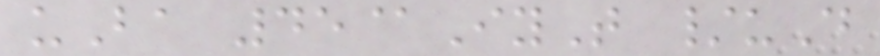uBa 45@IyT /uD
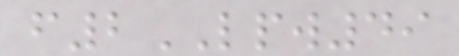f2LPW49
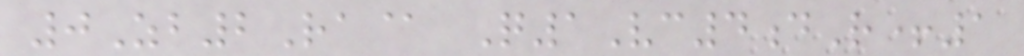0Zb2Ra@ Q1Vc4dR+1
